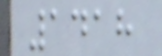1418
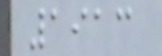1913
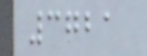3721
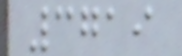3719
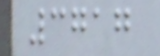3717
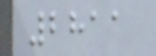2811
